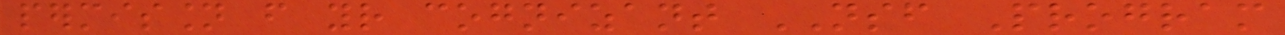permission from your cognizant NSF Program
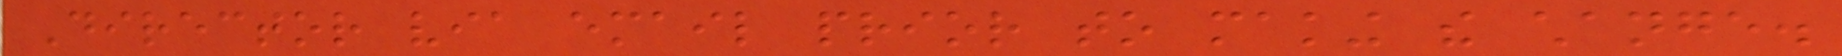Director via email prior to making the change.
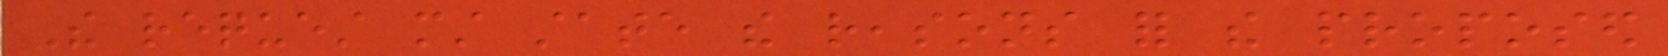The request must state the reasons for the proposed
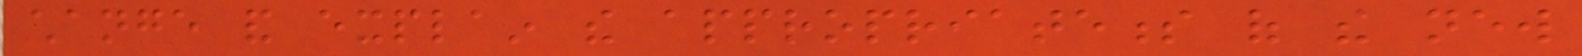change and explain the appropriateness of the new
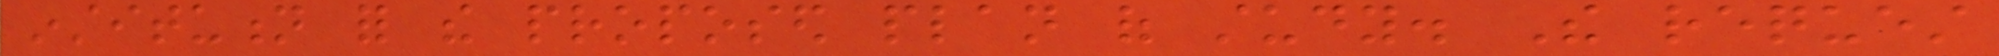institution for the proposed plan of study. The request
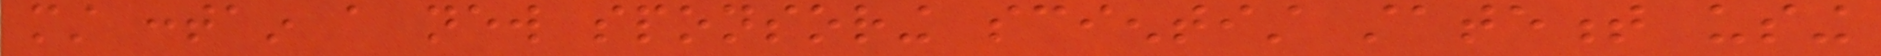must contain a new sponsoring scientist statement using
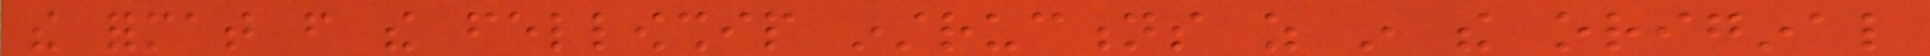the format from the fellowship instructions as in the original
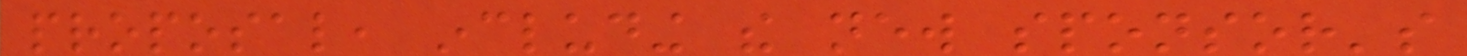proposal, including the new sponsor's
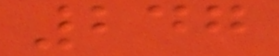247
